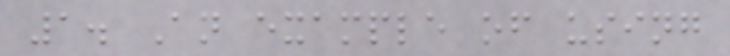1. An example of using
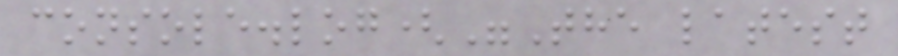console.log("The latest
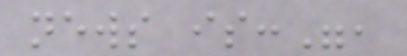news is:",
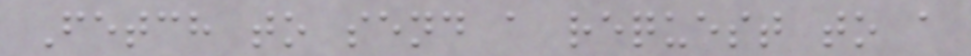Fetch to send a request to a
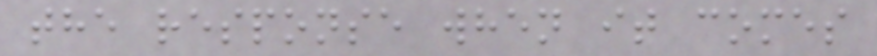the response when it comes
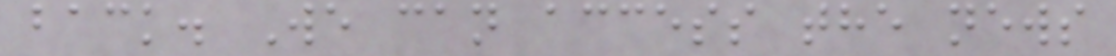back. We can access the news
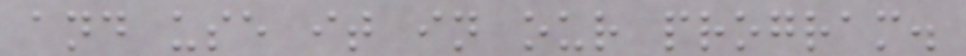and use it in our program.
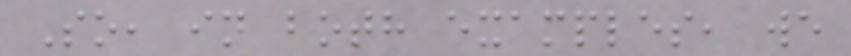So, in both examples, we
